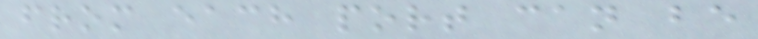from each port can be
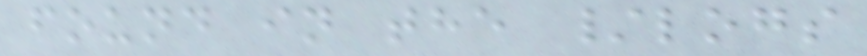found in the /logs
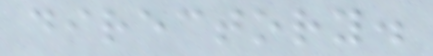directory.
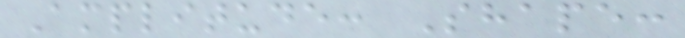Amplitude: Shape:
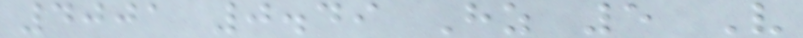4001 0.49 Hz 5 V
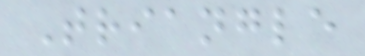Triangle
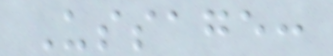Ussage:
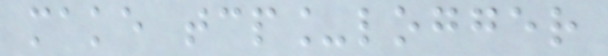make tcp_logger
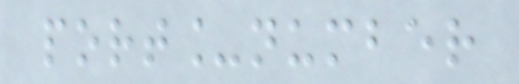port_number
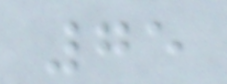75
